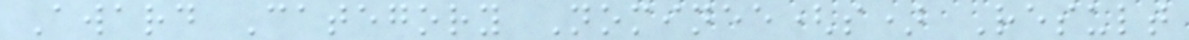Award Category Nominee(s) Result
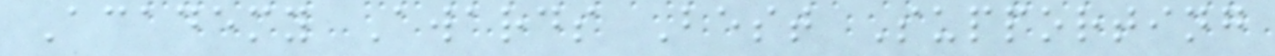Academy Awards Best Supporting
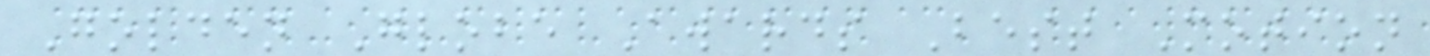Golden Globe Awards Best Motion
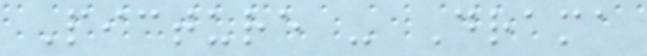Picture - Drama
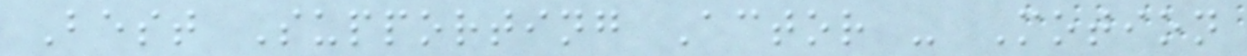Best Supporting Actor - Motion
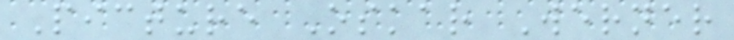Picture Oskar Werner
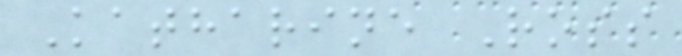Katharine Ross
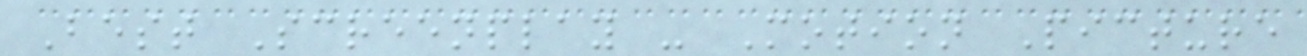Best Screenplay - Motion Picture
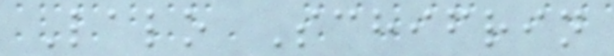Lalo Schifrin
